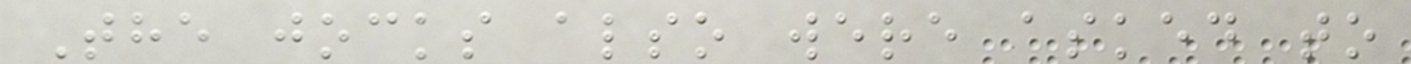The jocks also were asked to
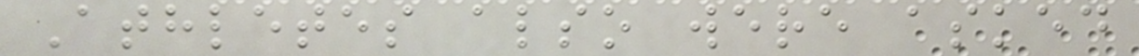Athletes also were asked
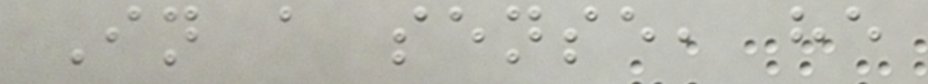In a sense, he
